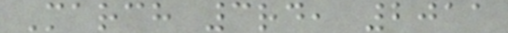March 3rd, 2011
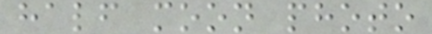half moon photo
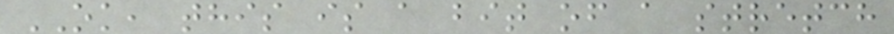OK, this is a bit of a stretch
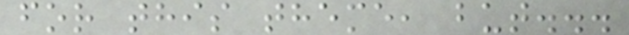for this theme, but...
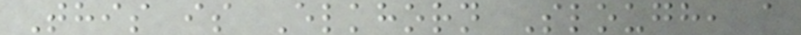This is Elkhorn Slough, a
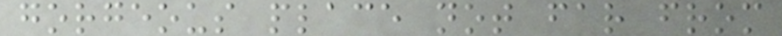gorgeous place not far from
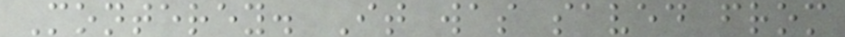Monterey. It was saved from
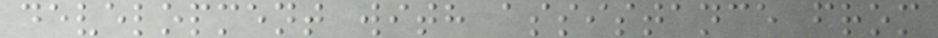development with assistance from
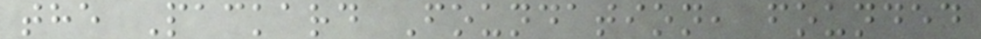the Packard Foundation, founded
